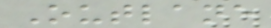Outlane
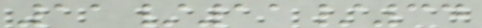11/11/34
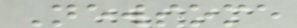Newsome
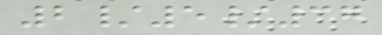2/5/37
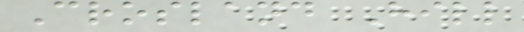Crosland Hill
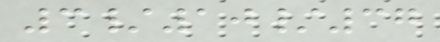3/10/37
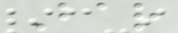Bar
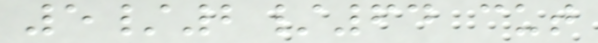5/2/64 cut
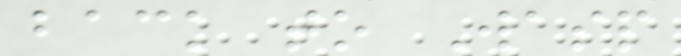back to Wasp
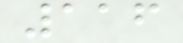116
